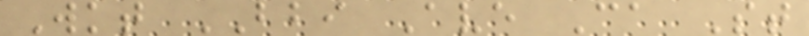Wkt BBI Ave Ca St
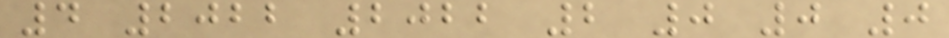4 2022 2022 2 0 0 0
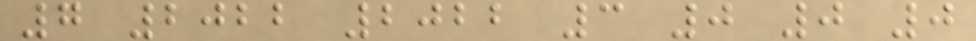7 2022 2022 3 0 0 0
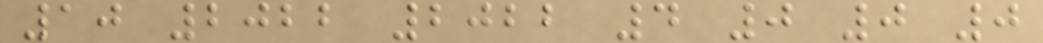10 2022 2022 4 0 0 0
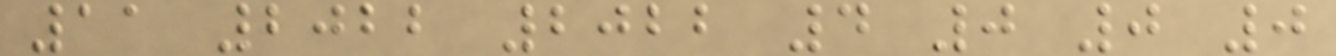11 2022 2022 4 0 0 0
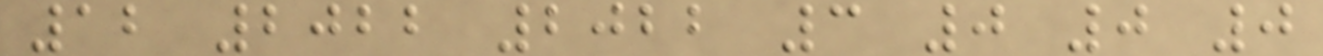12 2022 2022 3 0 0 0
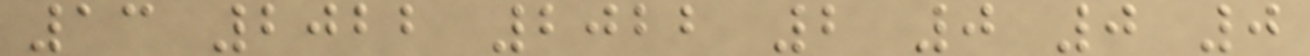13 2022 2022 2 0 0 0
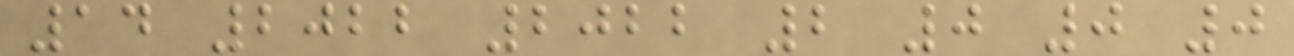14 2022 2022 2 0 0 0
